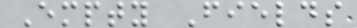Empty Fields
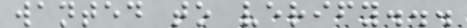wanted to verify...
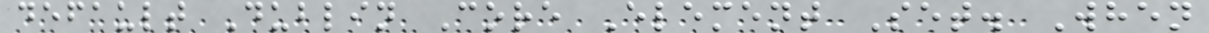default Dublin Core Element Set. When
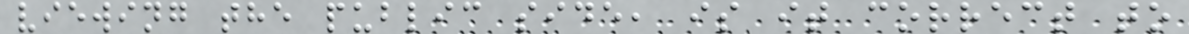viewing the public side, is it correct to
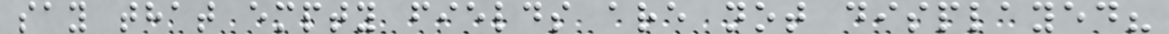say that empty fields are not displayed?
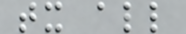tx all
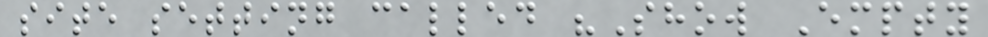site setting called "Show Empty
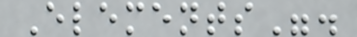Elements".
